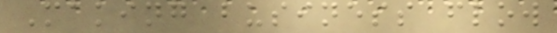Making business flow
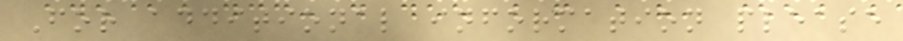For additional information please
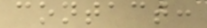contact:
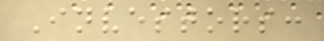Investors:
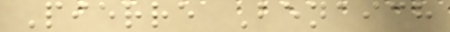Pierre Benaich
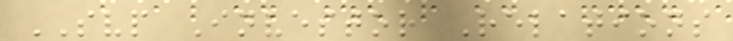SVP Investor Relations
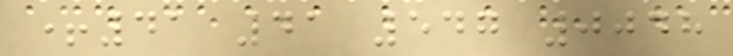+41 41 547 0048
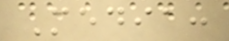Media:
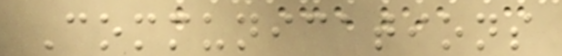Communications
